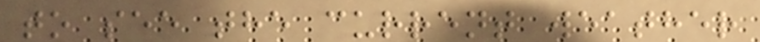to see the current weather
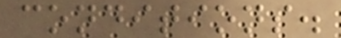conditions.
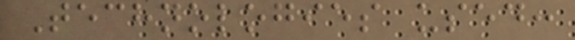Technologies used:
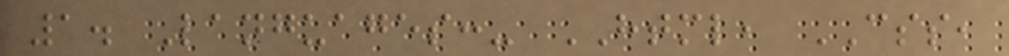1. Languages:- HTML, CSS,
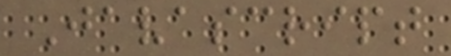Javascript
